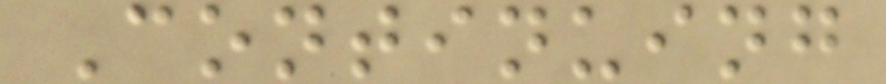Continuing
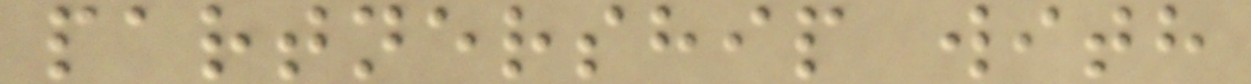partnership with
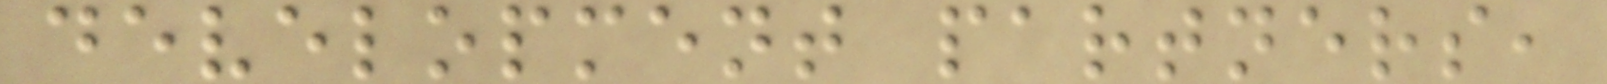development partners,
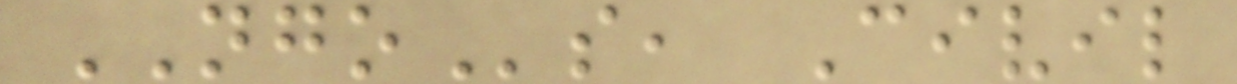NGOs, Civil
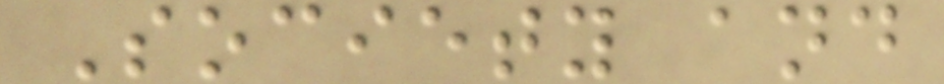Society and
